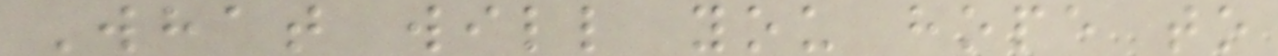What will you hope to
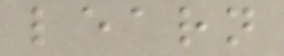learn
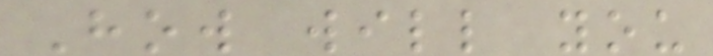How will you
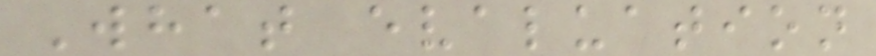What evaluation
